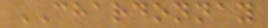CHARDONNAY
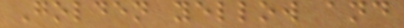Golden yellow and
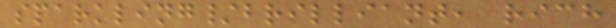sparkling/brilliant, rich
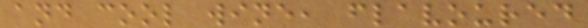and cool wine, flavoured
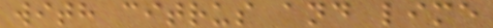with citrus and lime
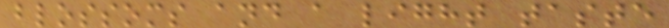blossoms and a light taste
